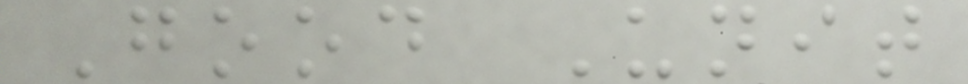Good Unit
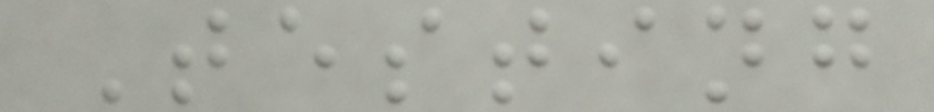Testing
